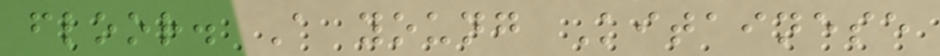floor. A young Kitainese
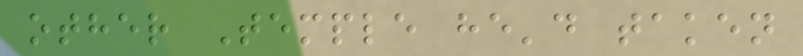other Temple he'd taken
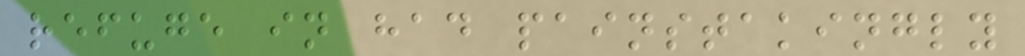refuge in had painstakingly
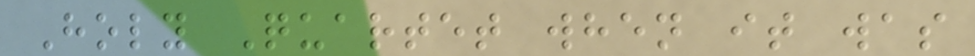Holy Quartet when it was
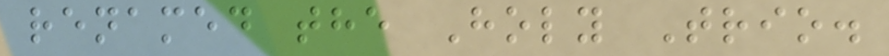renamed the Holy Trio.
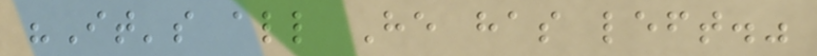"It's all He has left."
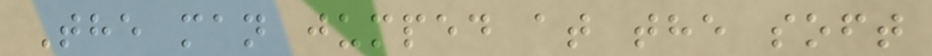The man jumped at the soft
